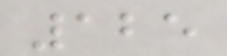125
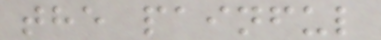the painful
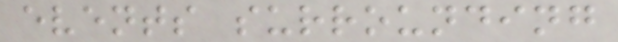events surrounding
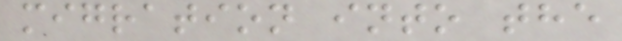migration into the
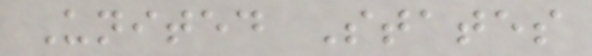United States
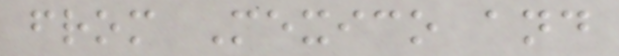from Mexico and
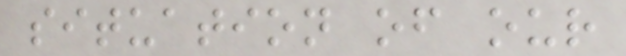situation of our
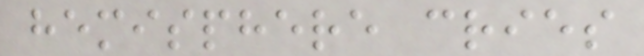hemisphere cries
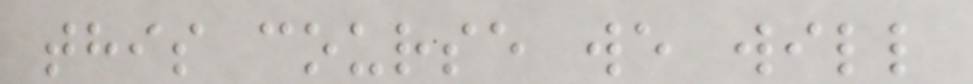this course we will
